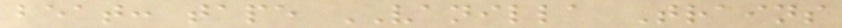beat: tape VANILLA Trains
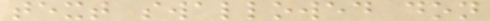text swallowed don
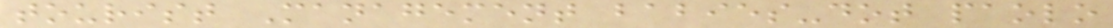tourist Management babies-dot paolo
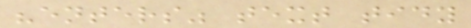"enters" text tidy
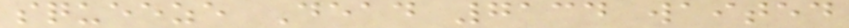squeeze Dead 7134 waited
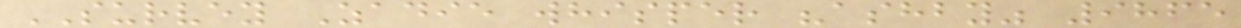SURVEY Zadie whisper "ashby" 9865
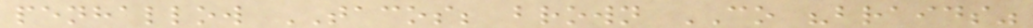penhallow TACOS; brown CO "braids"
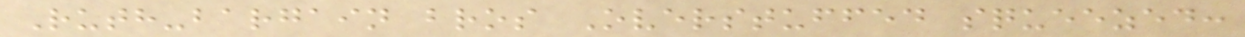Ruth-bargain bros Overstuffed squeezed:
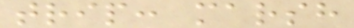trip: marsh
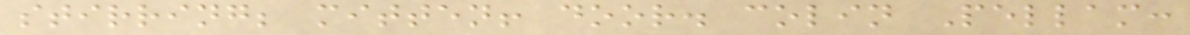stirring; mitten! door. colin Pellam:
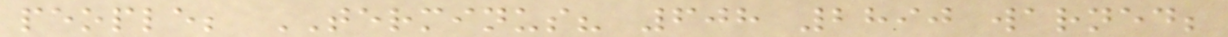people; TERMINUS? 608 2890 warned;
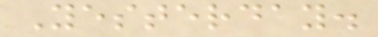Yesterday.
